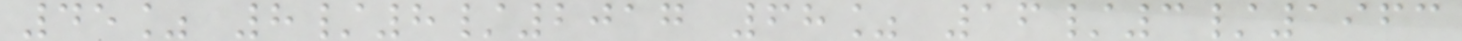45% 8/8/2017 68% 16/3/1963
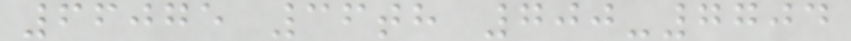66075 36th 700-7704
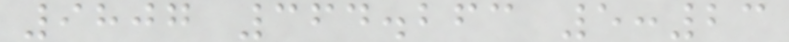9807 364.263 5:23
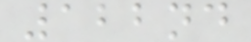122nd
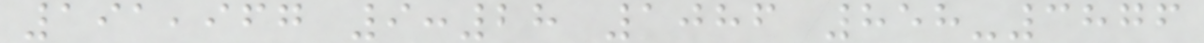191,967 9:28 1086 858-3876
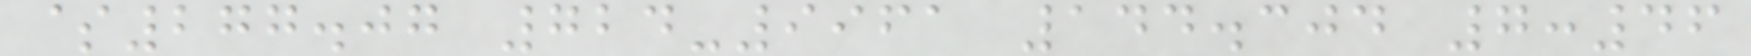$277.07 724-9961 144.304 7:46
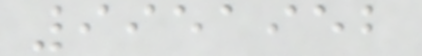9951952
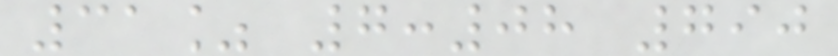31% 7:08 790
